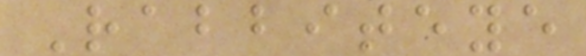Rabbiteye
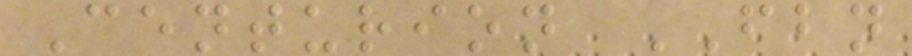Centurion FBN
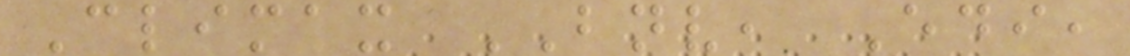Climax BNV, Edi,
